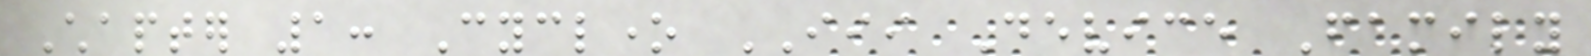Chapter 1: Cyclone III Device Family
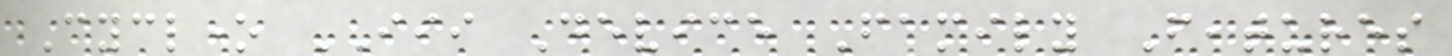Cyclone III Device Family Features
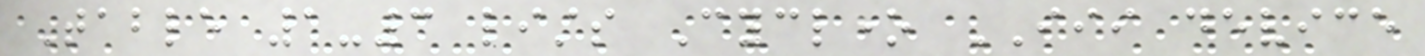Table 1-3 lists Cyclone III device
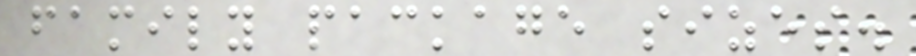family package sizes.
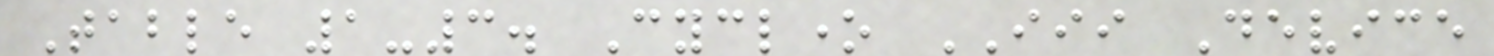Table 1-3. Cyclone III Device
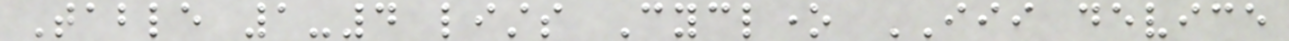Table 1-4 lists Cyclone III device
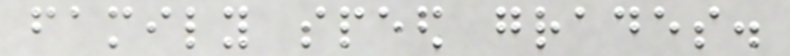family speed grades.
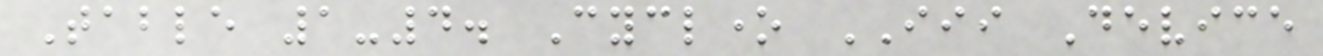Table 1-4. Cyclone III Device
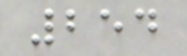254
